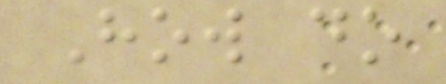How do
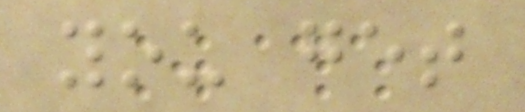you get
